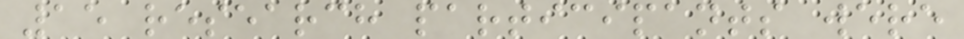15 research participants were
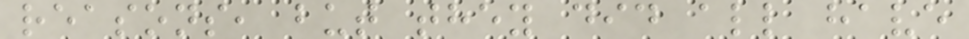reasons, but they did all have
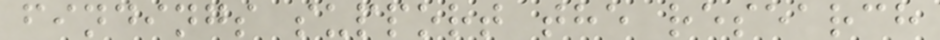findings support the research
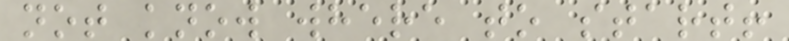not know where to start!
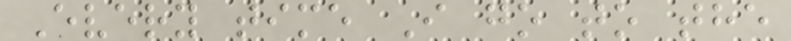Every time I go to the
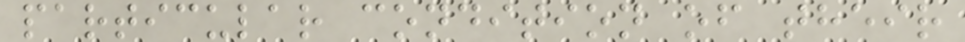particular condition of their
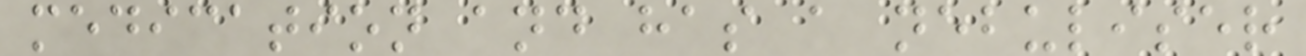medication and has a nebuliser
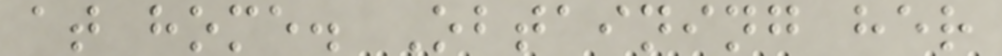at home. Obtaining her
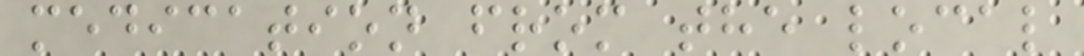medication from the local
